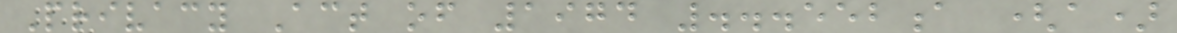Privacy Act of 1974 ...552a (a)
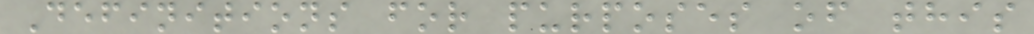Definitions for purposes of this
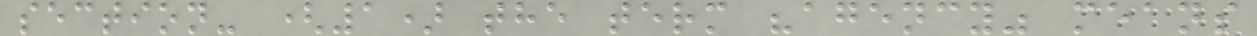section- (1) the term "agency" means
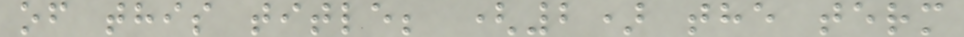of this title; (2) the term
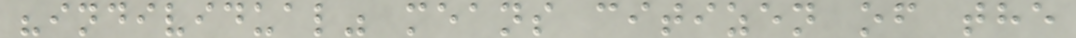"individual" means citizen of the
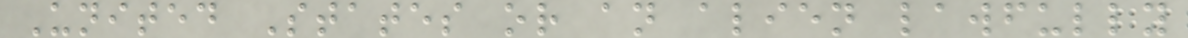United States or an alien lawfully
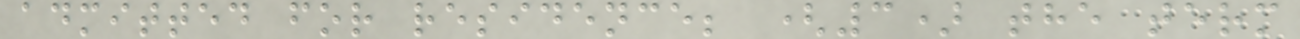admitted for residence; (3) the term
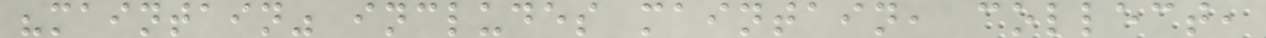"maintain" includes maintain, collect,
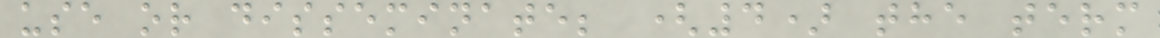use or disseminate; (4) the term
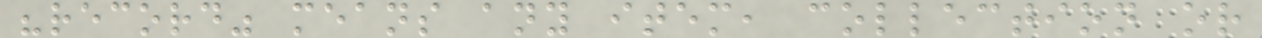"record" means any item, collection or
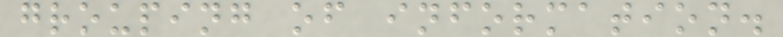grouping of information.
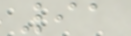91
